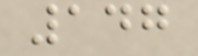147
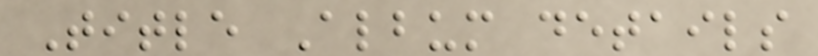Title Album details
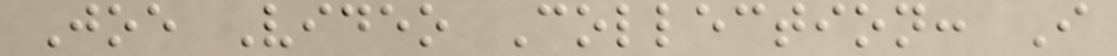Joe Video Collection: I
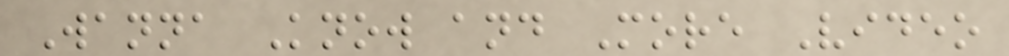Wanna Know and More Video
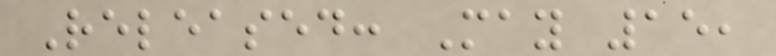Released: May 15,
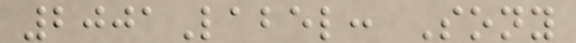2001Label: Sony
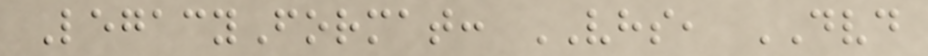LegacyFormat: VHS, DVD
